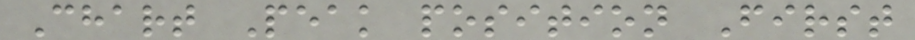Chart Peak position First
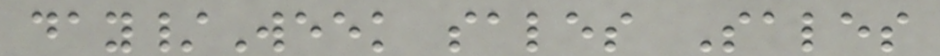day/Week sales Sales
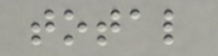total
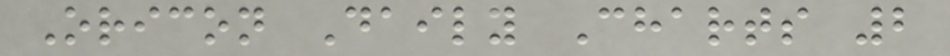Oricon Daily Charts 2
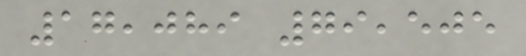17,089 79,505
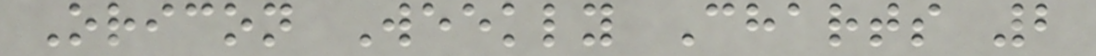Oricon Weekly Charts 2
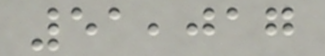51,017
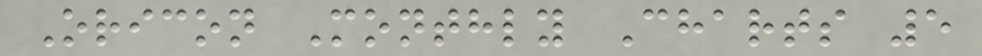Oricon Monthly Charts 5
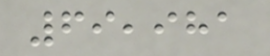69,981
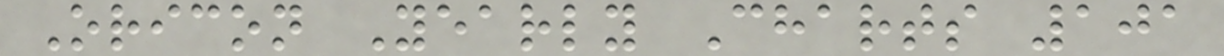Oricon Yearly Charts 101
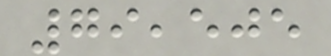79,505
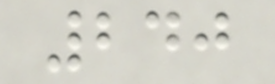240
